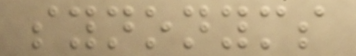synonyms
